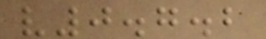v0.7.2
